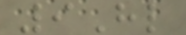9Hl
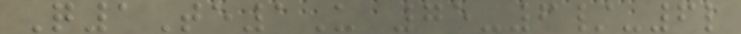Q1Te1U 75-6/-6l
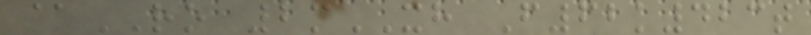@RO 2mXH F62k423t
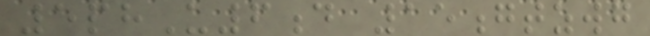5phU6d 15gtzwg
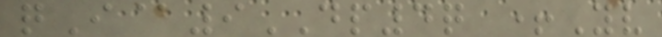qI@9DP4q +Yv
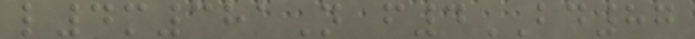l4m381N f4BD87
